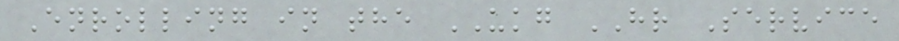Enrolling in the UKG HR Service
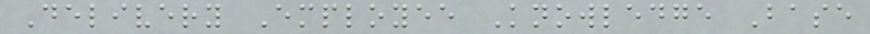Delivery Employee Knowledge Base
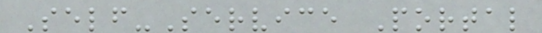Self-Service Portal
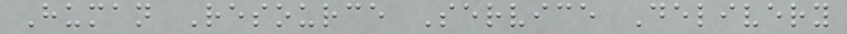Human Resource Service Delivery
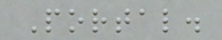Portal.
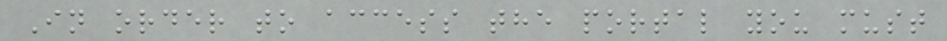In order to access the portal you must
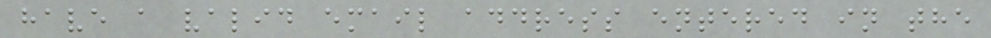have a valid email address entered in the
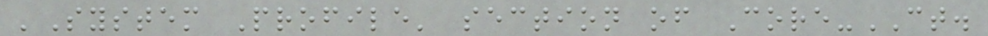'System Profile' section of Core-CT.
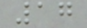17
